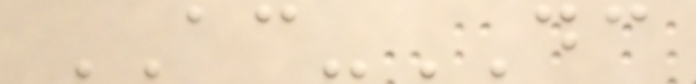AC-DC
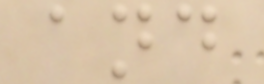and
